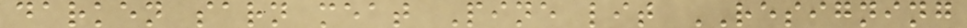darken sarn meat Pine lit RESIGNING
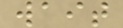wait
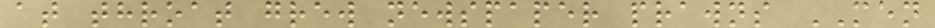at throat grew newspaper prawns MEN
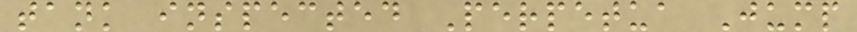tank inspected Perpetua Jump
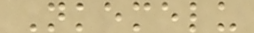Nkemelu
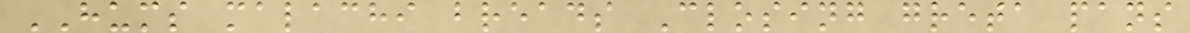HUMS malachi breads Closing greta pans
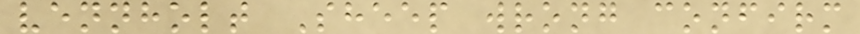vennholt Sheep wrong confirm
